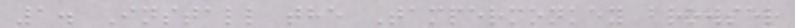1. Install the Tampermonkey browser
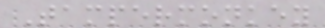Tampermonkey
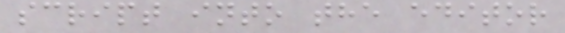script into the editor
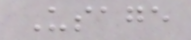Usage
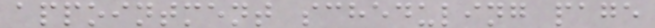appointment scheduling page
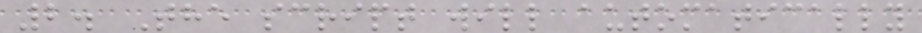2. The script will automatically
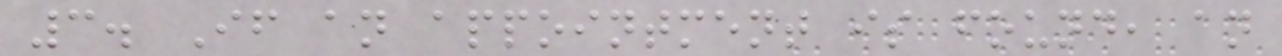3. If an appointment is found, an
